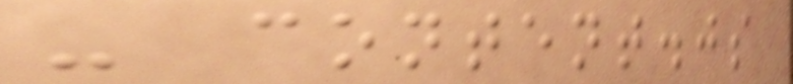- content.js
